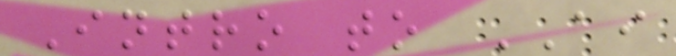Intro to AI
